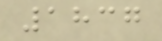1837
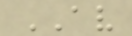AV
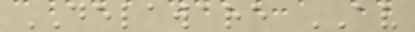DELAWARE AV
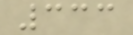333
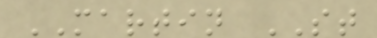MARTIN ST
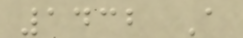1432 A
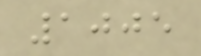1005
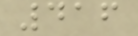416
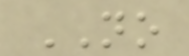NO
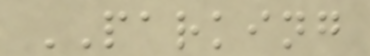PARKING
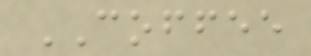COFFEE
